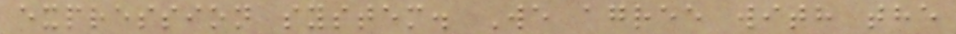expression system. We agree with the
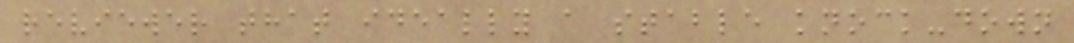reviewer that ideally a stable knock-down
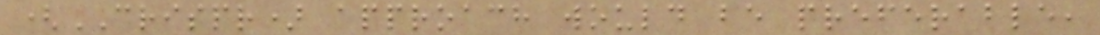(CRISPR) approach would be preferable,
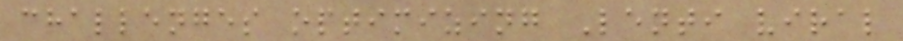challenges optimizing Lenti viral
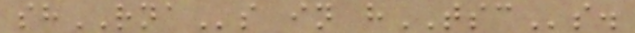shRNAs in hTSCs.
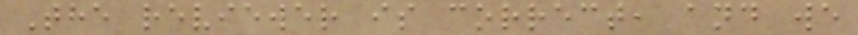The reviewer is correct, and we
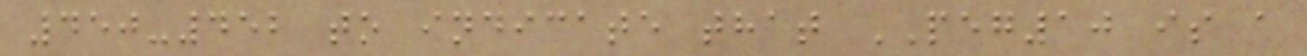450-452 to indicate that PEG10 is a
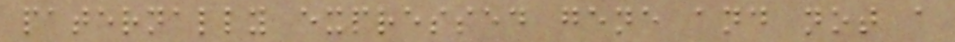paternally expressed gene and not a
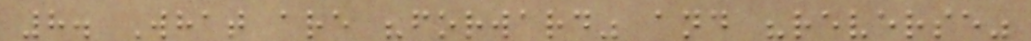8. What are "forward" and "reverse"
